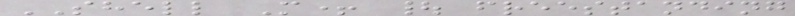SHELL M+ | freestanding
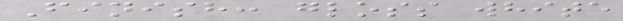Finish: gloss white
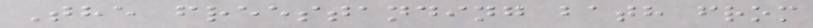The freestanding bath from
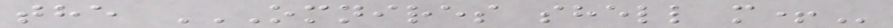the OMNIRES SHELL M+
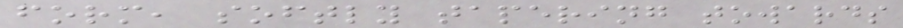form, softly tapering towards
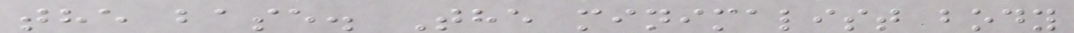the base. The minimalist body
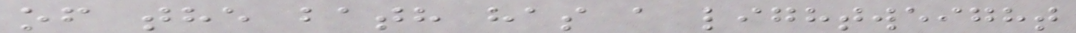of the bath has a lightweight
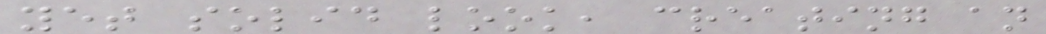yet solid look, creating an
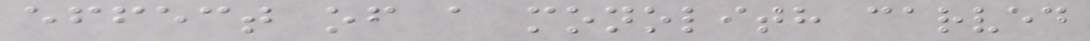effect of a monolith carved
